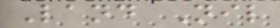Land Nil
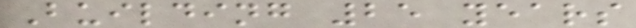Building 25 years
